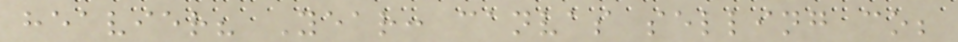heavier? Year: canvas selling co;
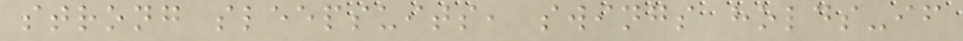strong sleepsuits, swings holds-if
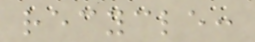recycle:
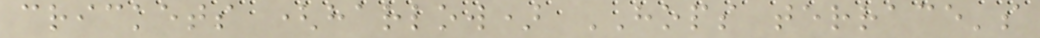crickets (harlow) HOPS terrace's
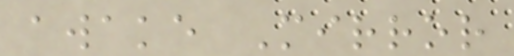awake Mirror
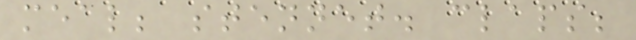meal; stennet. claps;
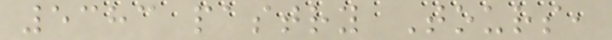5383 pastry Tours,
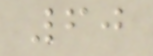60
